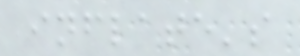inflate's
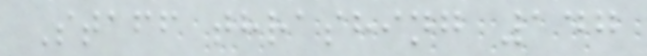Staff thrashing 147
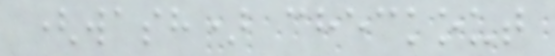(wash) checkout
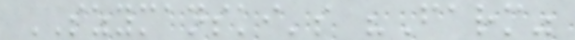SZYMANSKI's "Farm"
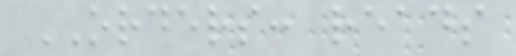ORDERS: reads
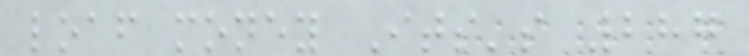loaf money Its's 287
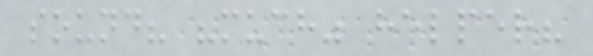sound? "much" helper?
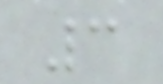3
